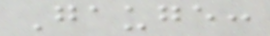Gauge:
